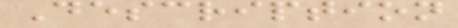Description
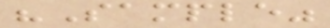"Sample"
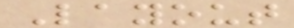Layout
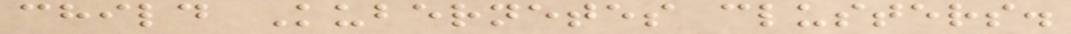child Kubernetes clusters.
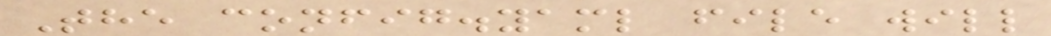The config.yaml file will
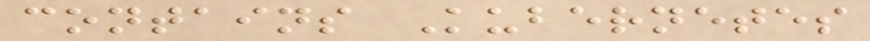contains Kubernetes
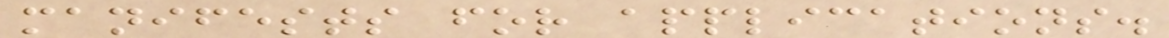manifests for applications.
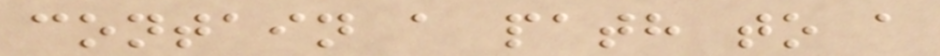contain a path to a
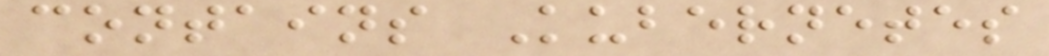contains Kubernetes
